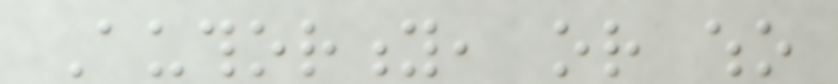Authority, or who
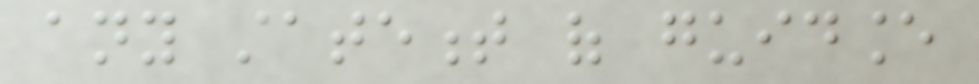any statement of guidance
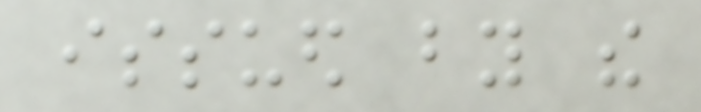issued by the
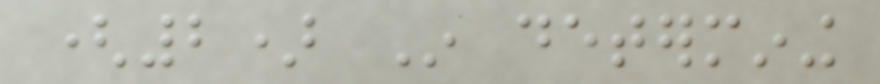(2) In determining
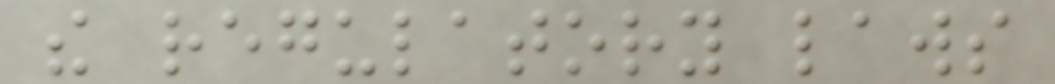the regulatory laws
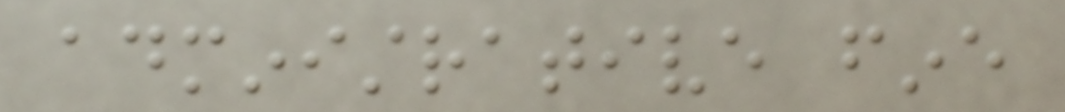administrative fine
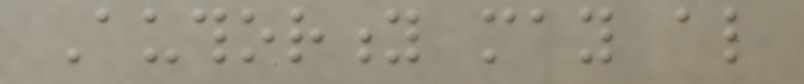Authority may also
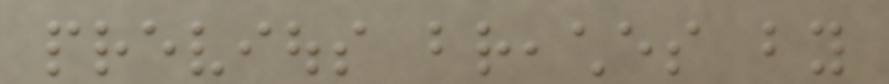previous breaches by
